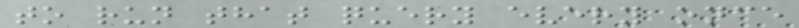to run that query every once
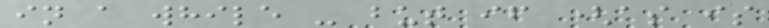in a while - but if (as is
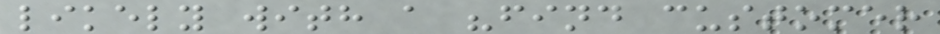likely with a "find customer
